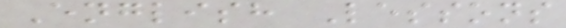English Lessons
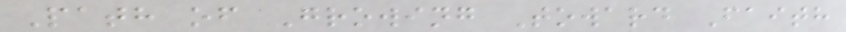Path of Growing Toward Faith
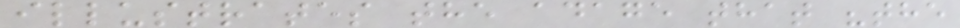illustrates the adage that "the
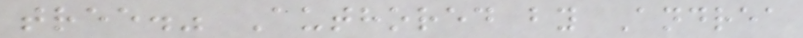tree." Authored by Andrea
